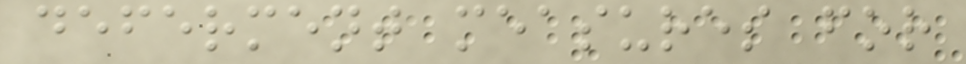deferment measures for
